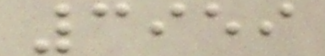3959
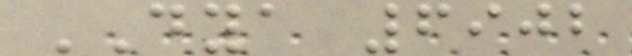DYA 6902
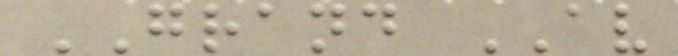GRAND AV
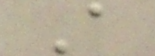A
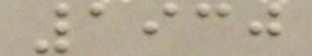1930
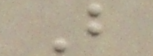B
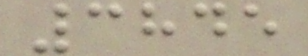3845
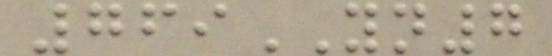769YN7
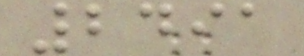2491
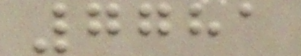7781
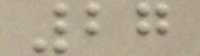27
